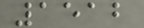1512
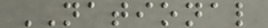NATIONAL
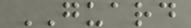GUARD
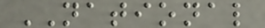NATIONAL
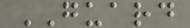GUARD
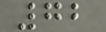72
